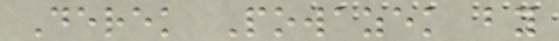Derek Powazek by
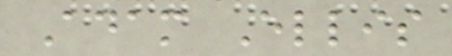Adam Ellis
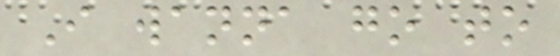I wanna go to
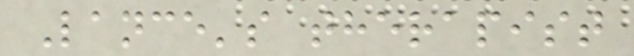Lance's therapist
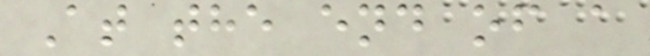At the end of a
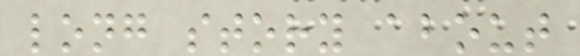long story about
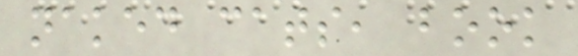naked cats, book
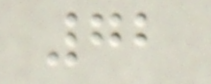72
